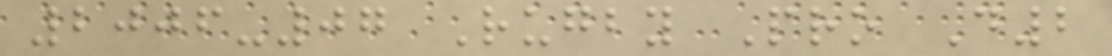2006-07 Rugby Pro D2
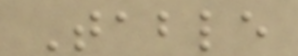Table
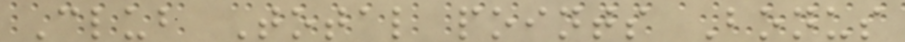Club Total points Bonus
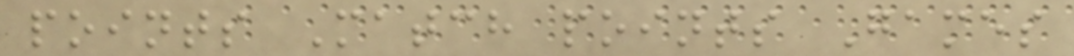points Match points Games
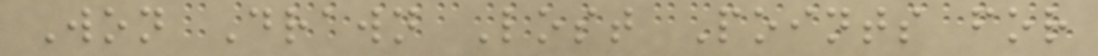Won Drawn Lost Points for
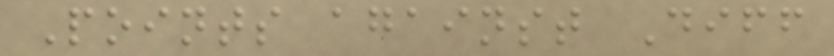Points against Diff
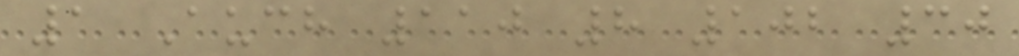1 Auch 110 8 102 30
